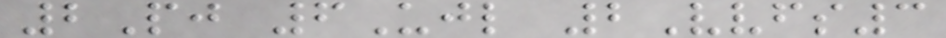2Pj 6Ujl 2Vvfs3
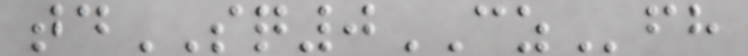tdSQ0CZfh
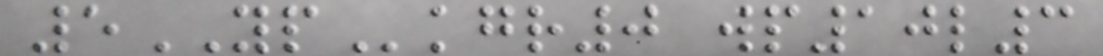5YPkgr0 wp10l3
